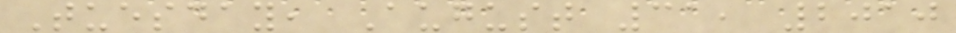Tuesday, August 31, 2010
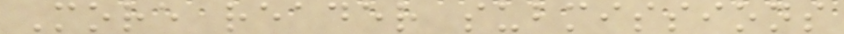More reader submissions
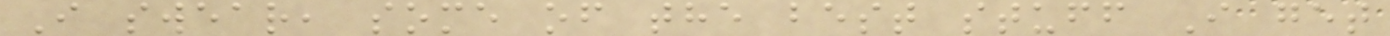I swear, some of the best stuff I get
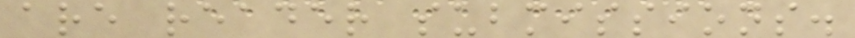are reader submissions.
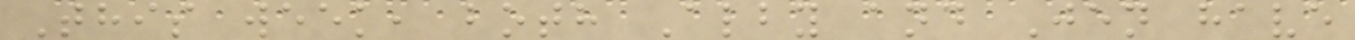This week, both Alby and Jen have
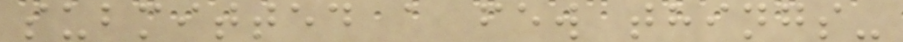submitted a few things-
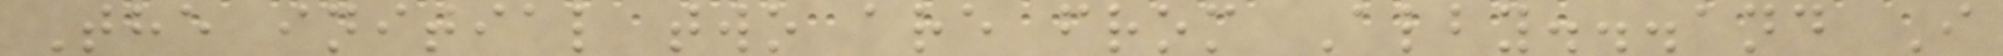The initial two are from Alby...and I
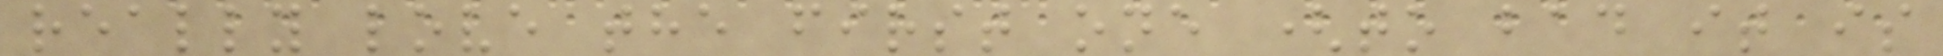really love the first one (to bad it is
